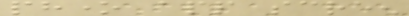phone app screen
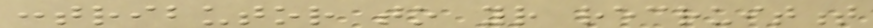contributor to your recruitment
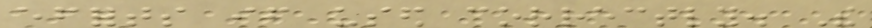efforts if used correctly. The
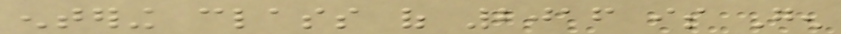entering class of 2016 is Gen
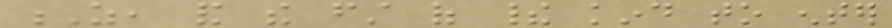Z, and the first of their kind to enter
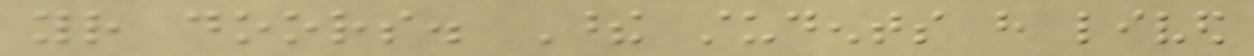your doors. These students have lived
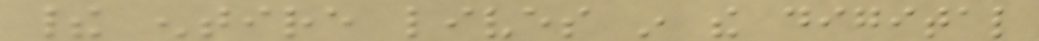their entire lives in the digital
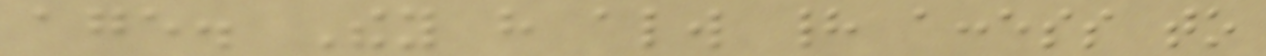age. They have always had access to
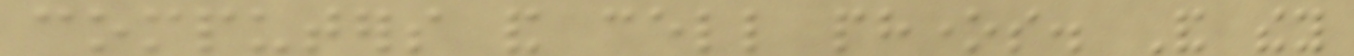computers and cell phones. And they
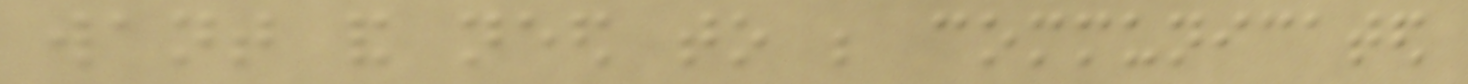want and need to be communicated
